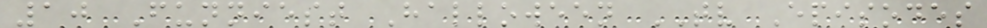10 Funniest Halloween TV Episodes
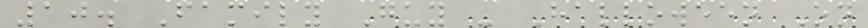10. Family Guy - Halloween On
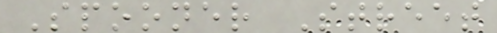Spooner Street
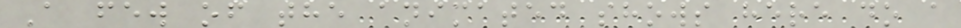A few of the animated shows here do a
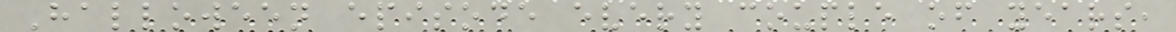Halloween episode every couple of years,
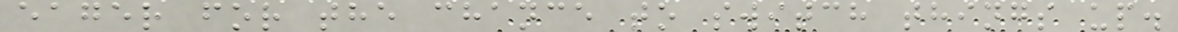eager for the chance to switch things up.
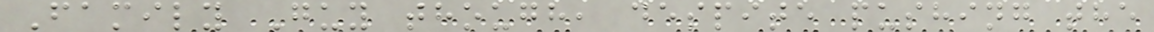Family Guy though, despite pushing the
